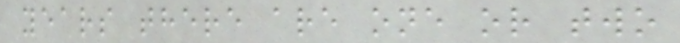years there are one or two
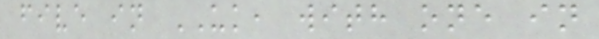five in UK, with one in
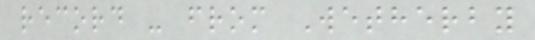record - from Wetherby
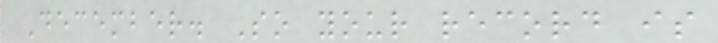December. So your record is
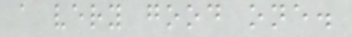a very good one.
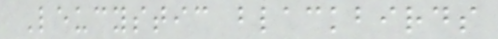Leucystic blackbirds
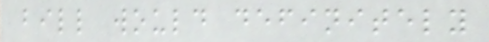bill would definitely
